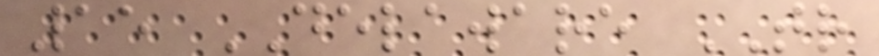15 DELAWARE TR
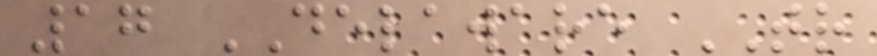17 DELAWARE TR
